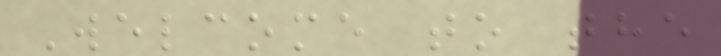Welcome to the
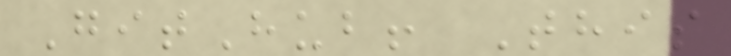GitHub! This
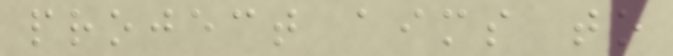project aims to
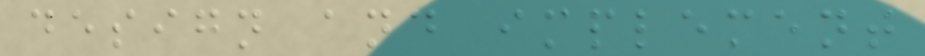design and implement
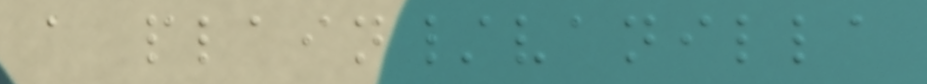a plain/vanilla
